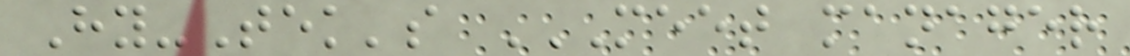Hy-Tek's MEET MANAGER
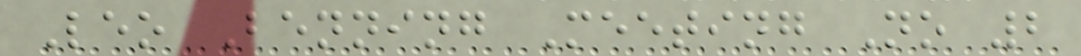Leo Benning Meeting No 2
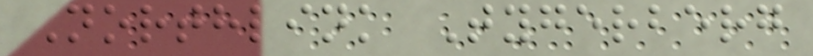Northlink Tygerberg
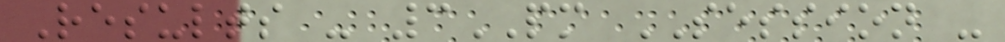Results - 3PM SESSION -
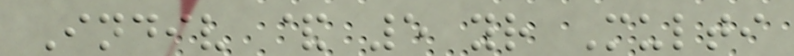Indiv & 5 yr Multi
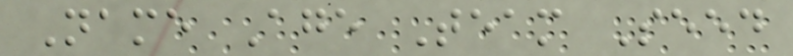Name Age Team Seed
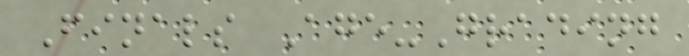Finals Age-Grading
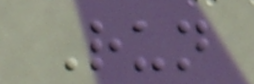Run
